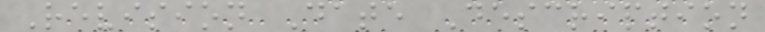Revision Date Description
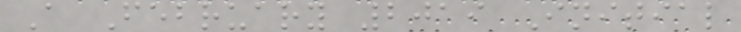A February 2019 Initial
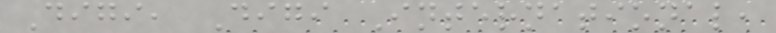Digi, Digi International,
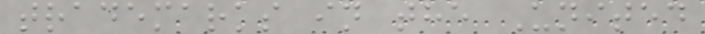trademarks in the United
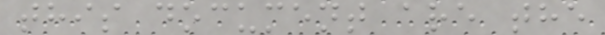this document are the
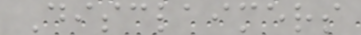Disclaimers
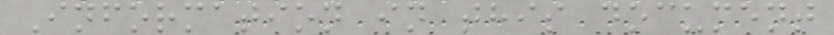Information in this document
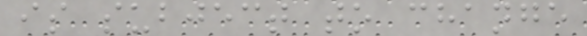is subject to change
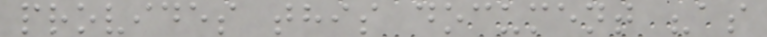provides this document "as
